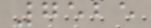7525
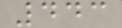443
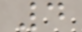4
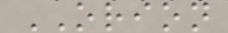ORION
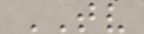TV
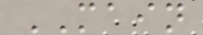MAIN
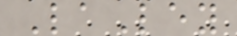LaLey
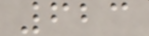623
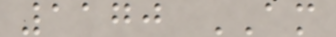1170 AM
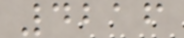4216
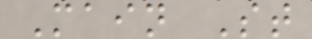Main St
